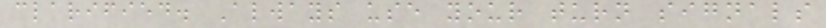clarified. Always use your turn signals
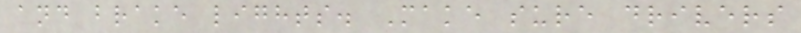and brake lights. Make sure drivers
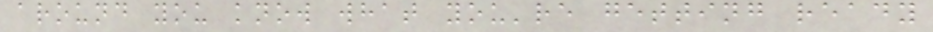around you know what you're getting ready
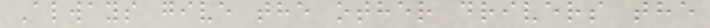Always give the other drivers the
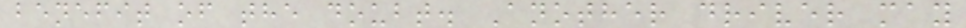benefit of the doubt. Another driver may
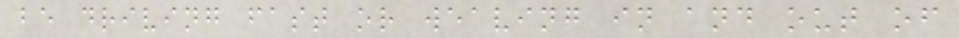be driving fast or weaving in and out of
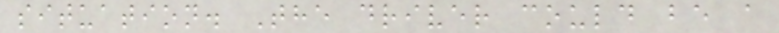situation. The driver could be a
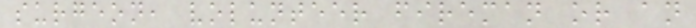surgeon, volunteer fireman or an
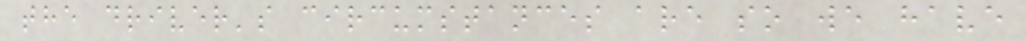the driver's circumstances are so we have
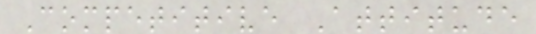Competitive Attitude
